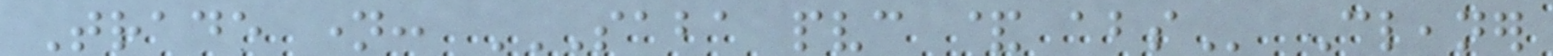Trade name: SABA PVC & ABS Cleaner
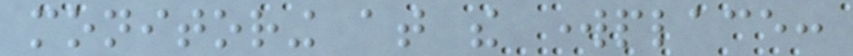monitoring at the workplace:
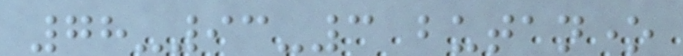78-93-3 butanone
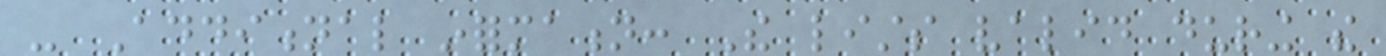- Additional information: The lists valid during the
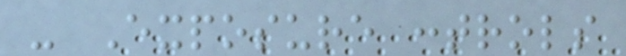- Exposure controls
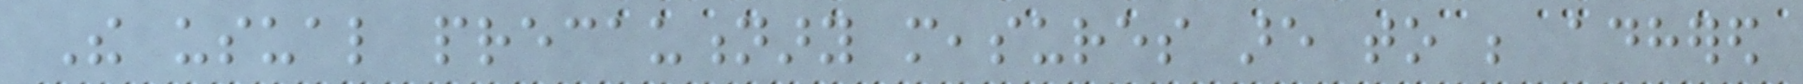The usual precautionary measures are to be adhered
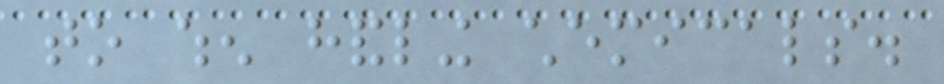to when handling chemicals.
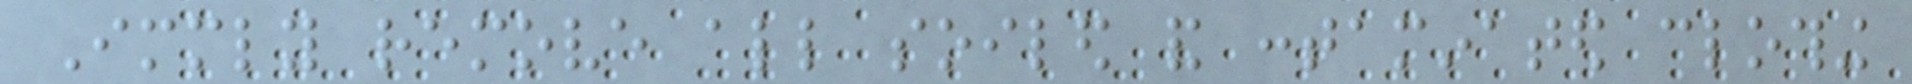Immediately remove all soiled and contaminated clothing
